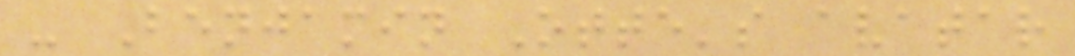- Benjamin Otte's avatar
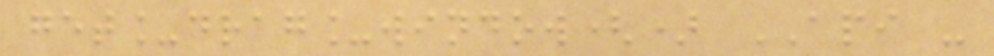get_drag_window() API -
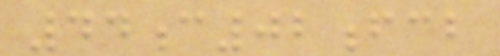44c02fcb
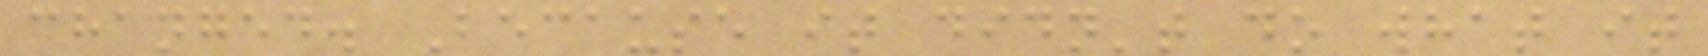changed. Because it didn't do what it
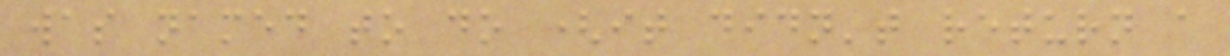was named to do (it didn't return a
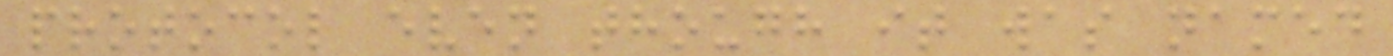protocol even though it was named
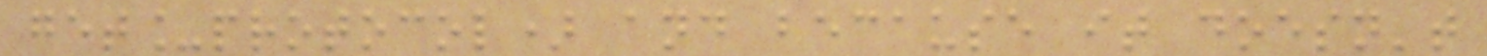get_protocol) and because it doesn't
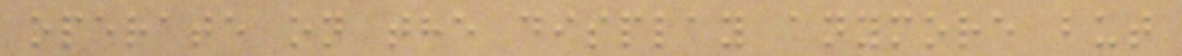operate on the display anymore but
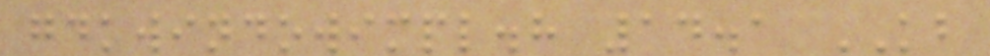gdkwindowimpl.h 14.1 KB
